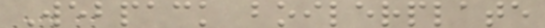Webpack boilerplate
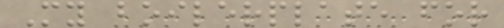My boilerplate for
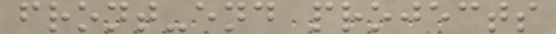front-end projects
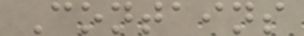Contains
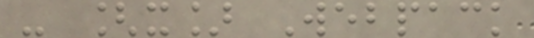- [x] Webpack
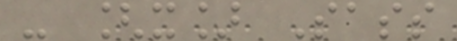- [x] Sass
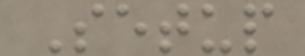Setup
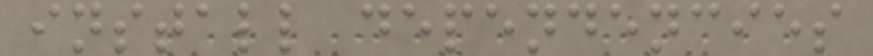install dependencies
